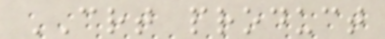CRT product
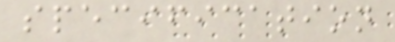specification
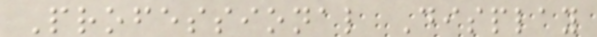Professional Display
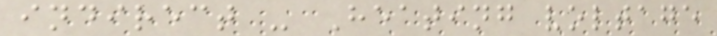indirect - Heating voltage
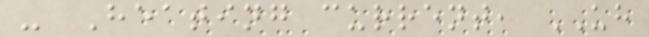- Heating current, UH
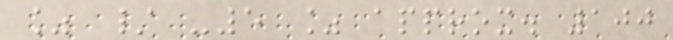% / -5 % approx. 100
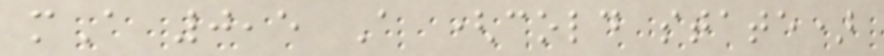mA 0,5 A (cold state)
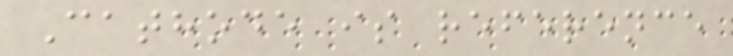Cathode is reference
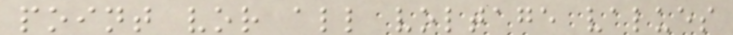point vor all voltage values
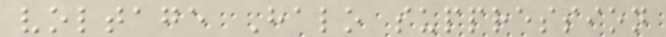voltage Halo suppression
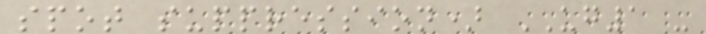spot suppression) UG1 -
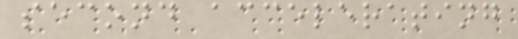second accelerating
